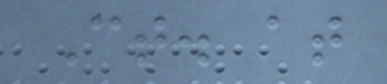Ct. at
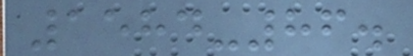1584-86.
